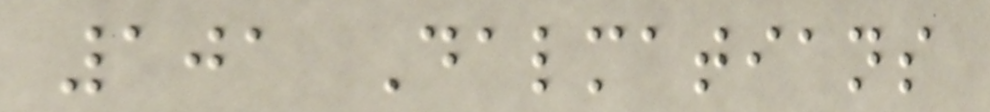101 Dalmatians
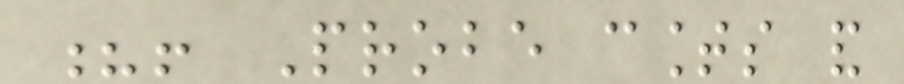?! Probe counts and
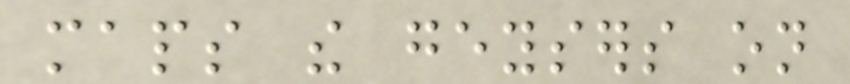maps the geysers on
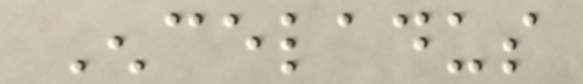Enceladus
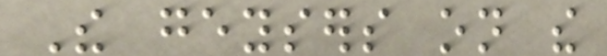The geysers on the
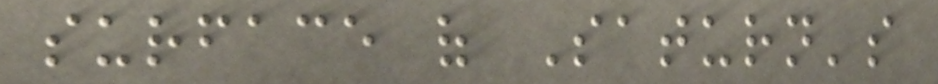surface of Saturn's
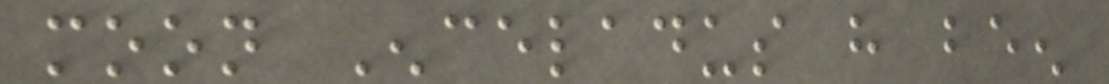moon Enceladus have been
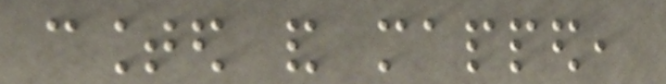counted and mapped,
